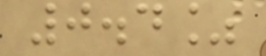0.4%
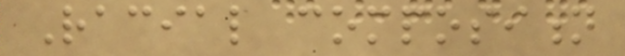Racial composition
